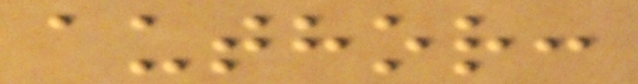author:
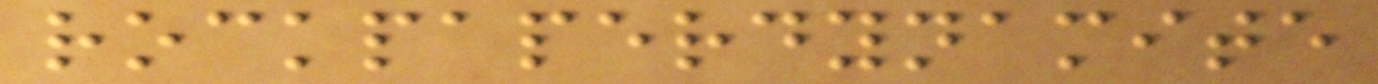rockpaperdynamite
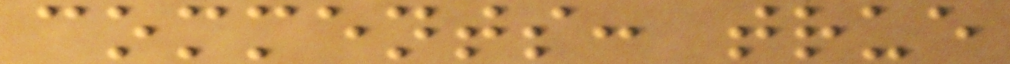comments: true
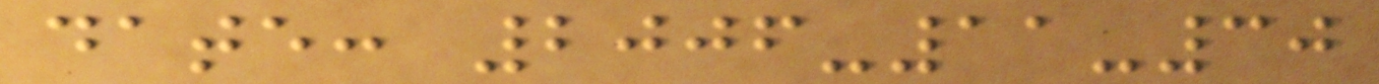date: 2006-11-30
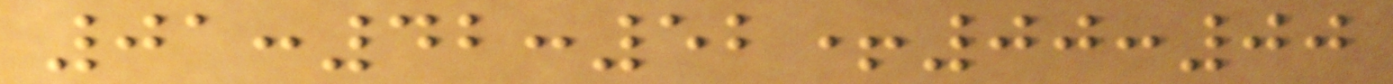01:42:52+00:00
